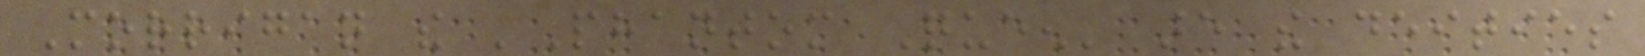Morrigan the 'Phantom Queen' are the deities
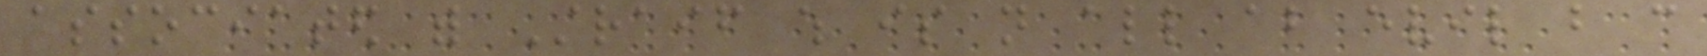associated with Straif which is not all about evil but can
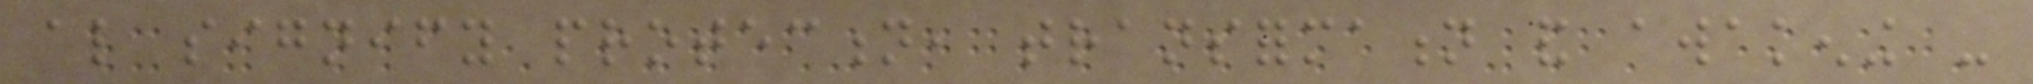also signify protection, transformation and awakening -
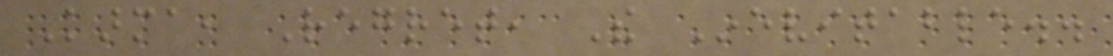Karma, Regret, The Inevitable..
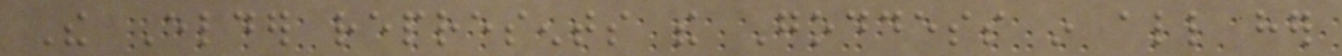The Elder represents the Goddess in all her
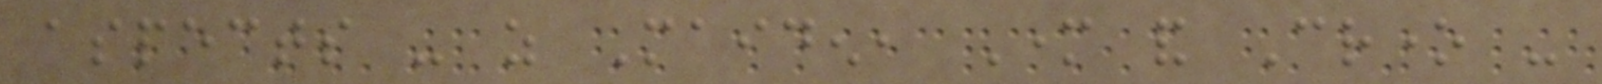aspects - as Maiden, Mother and Crone -
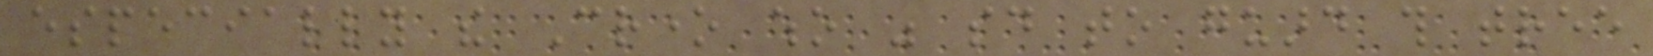especially the Crone who was said to guard this tree
